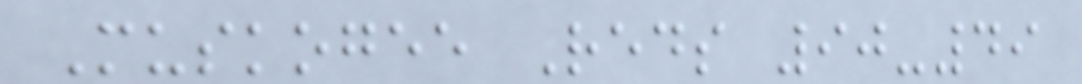Muskogee Reds 90-49
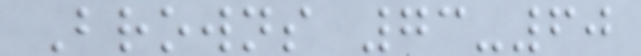Browns 73-60
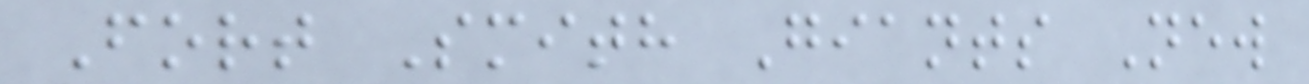Fort Smith Giants New
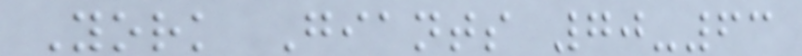York Giants 70-63
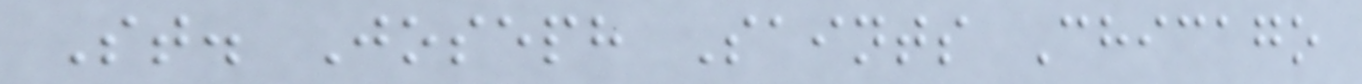St. Joseph Saints Chicago
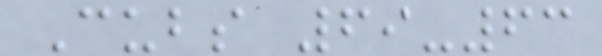Cubs 69-63
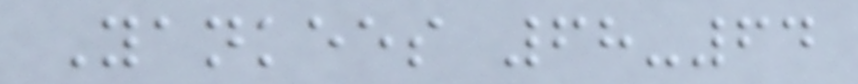Yankees 68-64
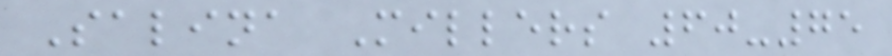Salina Millers 60-75
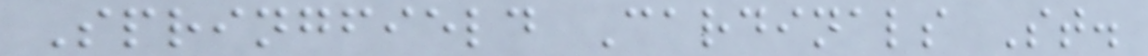Springfield Cardinals St.
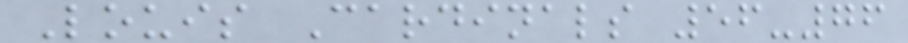Louis Cardinals 56-76
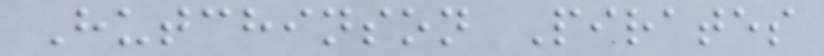Hutchinson Pirates
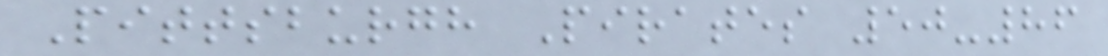Pittsburgh Pirates 50-86
